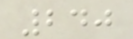240
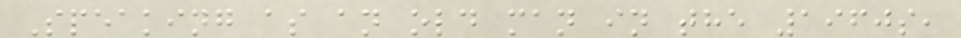Speaking as an old man in the 1960s,
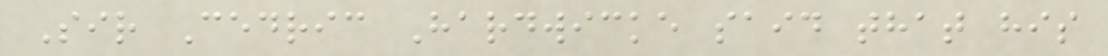Sir Cedric Hardwicke said that his
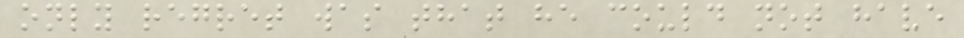only regret was that he could not have
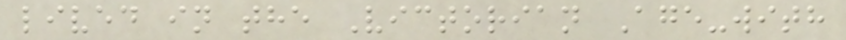lived in the Victorian Age-with
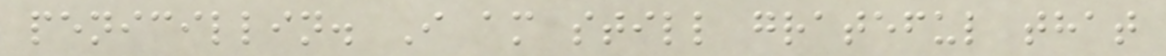penicillin. I am still grateful that
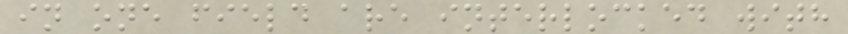in one field are interlocked with
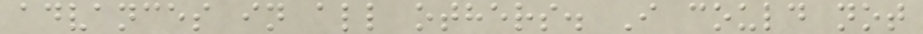advances in all others. I could not
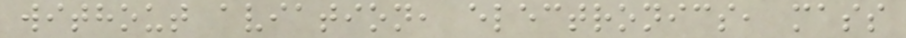without aviation, electronics, mass
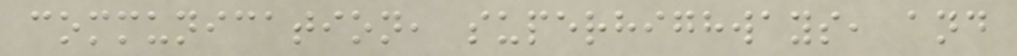communication, superhighways, and
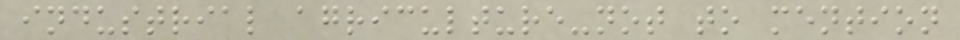industrial agriculture-not to mention
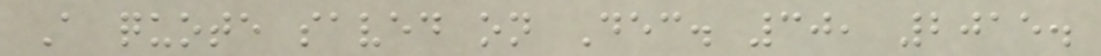A quote saved on Dec. 30, 2015.
